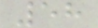58
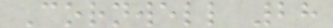Cornwell 28
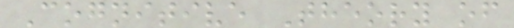Cognitive Theory of
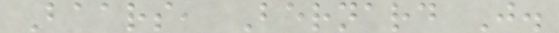Baars, Bernard J.
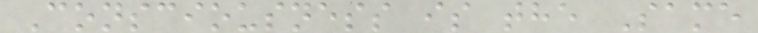Consciousness is the Same
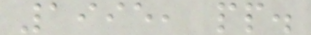1995, pp.
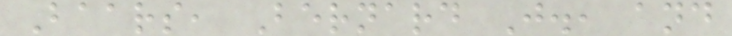Baars, Bernard J., and
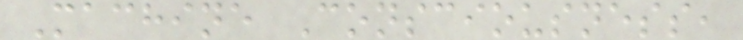Machine Consciousness,
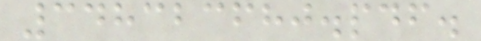348323680.pdf.
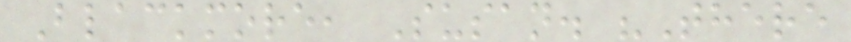Blackmore, Susan. "There
